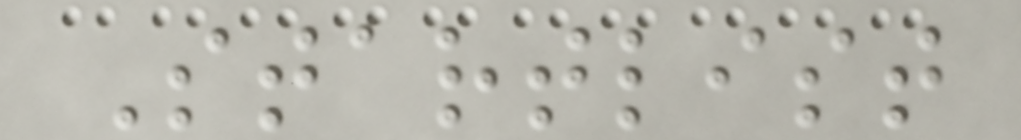Startlist
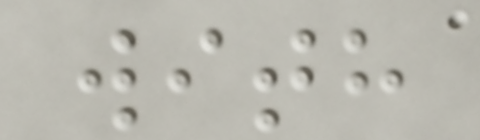with
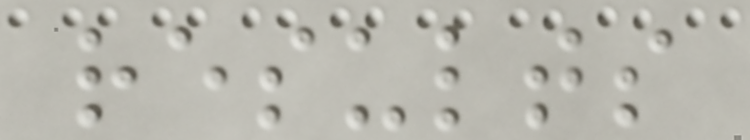results
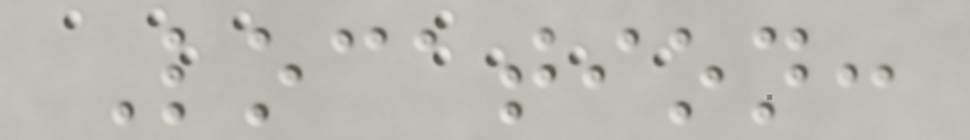Location:
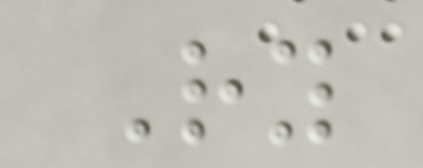Ry
